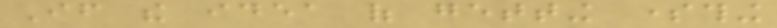If the idea of getting something
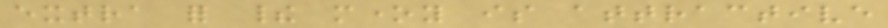extra for their money is attractive
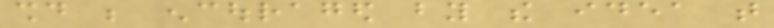should be encouraged by the idea that
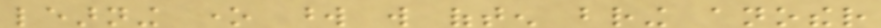learning one word will often bring another
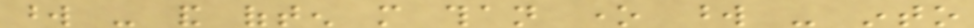word - and often more than one word - into
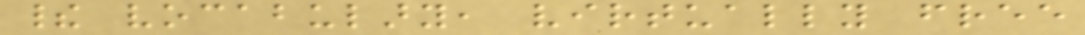their vocabulary, virtually free
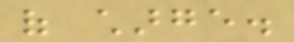of charge.
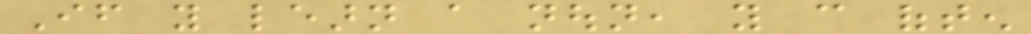If you learn a noun, you can often
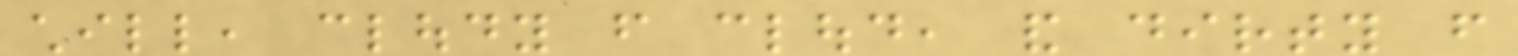chill, cloudy from cloud, and dirty from
